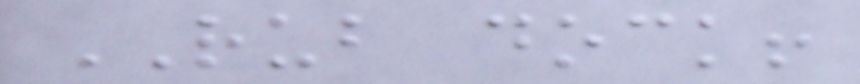RUB dock!
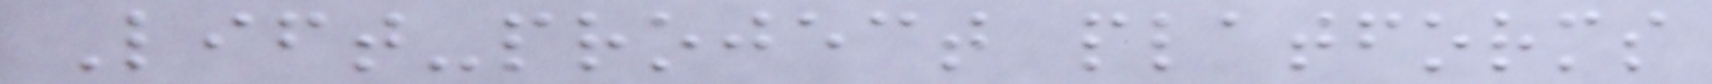Lift-project platforms
